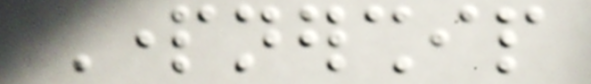Partnership
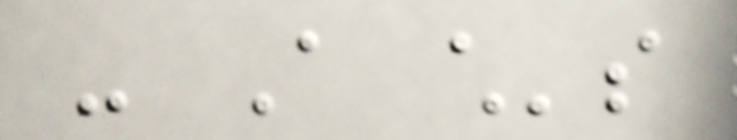- A child's
